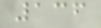136
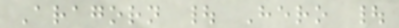Aragorn | Hero |
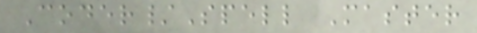Coder/Spell Master
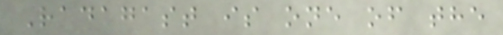Radagast is one of the
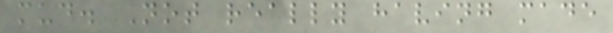mud. Not really having made
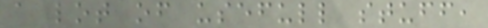a lot of usefull stuff,
